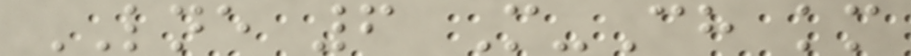LNE 6 M-Ch km
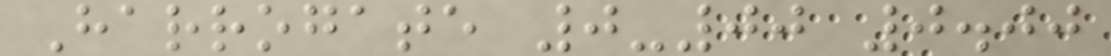Harrogate 0-00 0.00
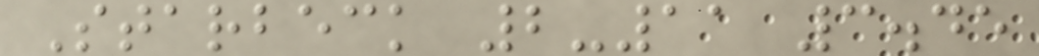Starbeck 2-11 3.45
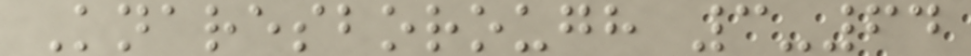Knaresborough 3-64
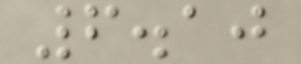6.10
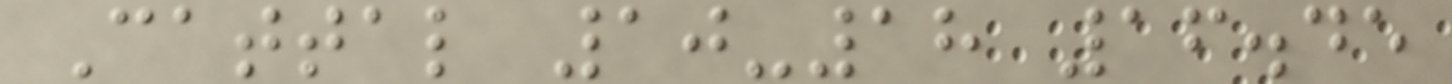Cattal 10-18 16.45
